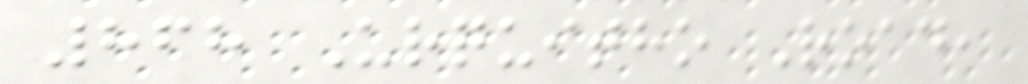868 Urquitho Road,
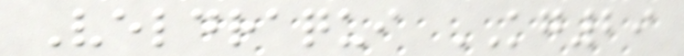Veldraqui KG29
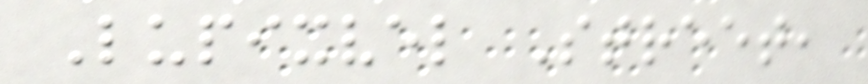Lupixvel Street,
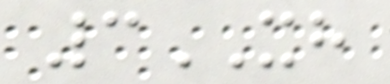3XH
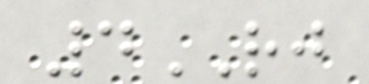4RJ
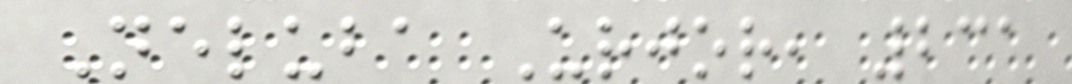Neluba Urjor, 231
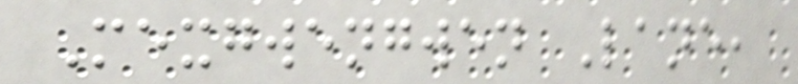Mexgwengwen Lane,
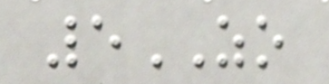5ZO
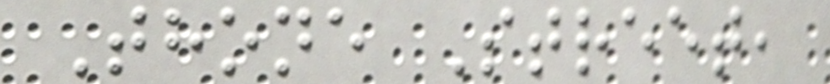Thone Street,
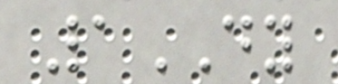1DY
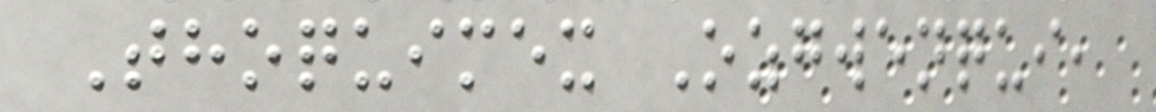Thoquimex Ozgwenqui,
